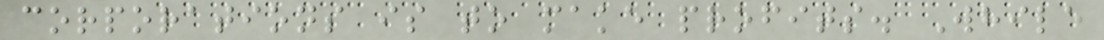corporations is to make profits. While
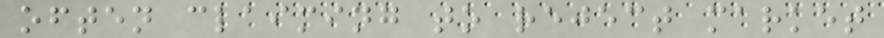often claiming to reject market
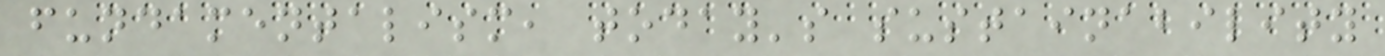fundamentalism, today's sustainability
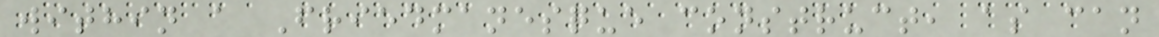within a Friedmanesque construct, as can
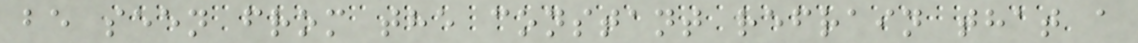be seen from the constant refrain that a
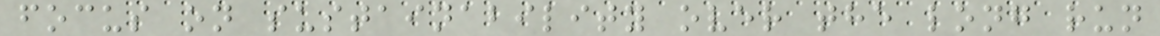focus on sustainability over the long run
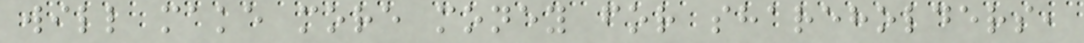will make more money for shareholders,
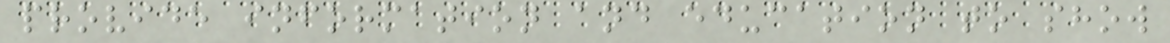provide information and education to show
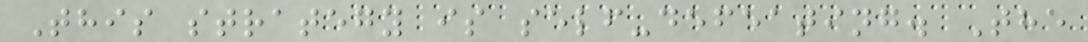This strategy is self-defeating. The
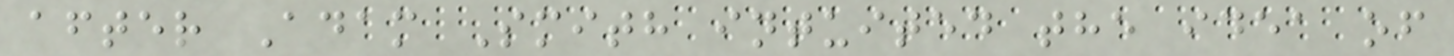after Adam Smith intuited the idea of
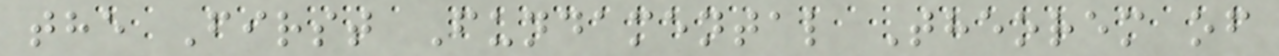the First Fundamental Theorem of
